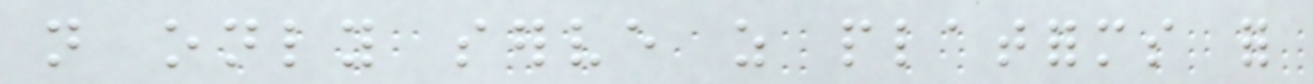not only serve as platforms for
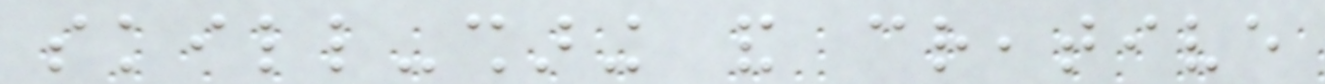skill-sharing and creative
